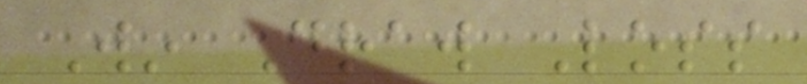Win Draw Loss
